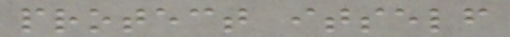protect itself
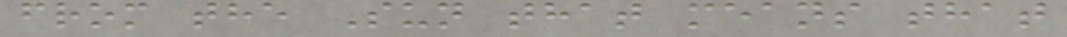from the Sun that means that
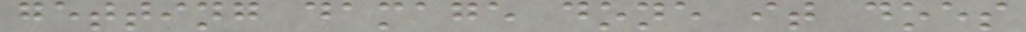getting damage done it does
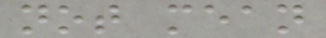not mean
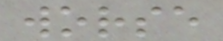worse
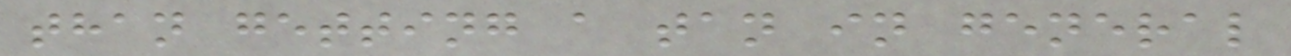than getting a tan in general
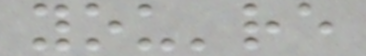you're
